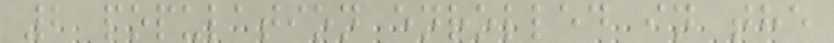2 population enrolled in the
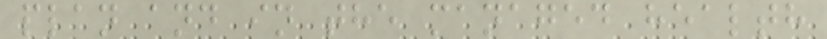plan and in the managed health
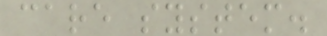care system.
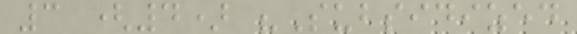3 (4) "Subsidized
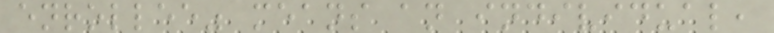enrollee" means an individual,
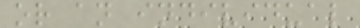or an individual
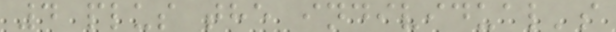4 plus the individual's
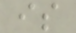is
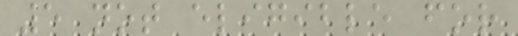5 not eligible for
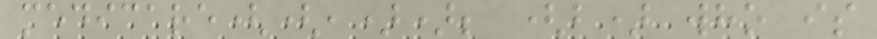medicare((,)); (b) who is
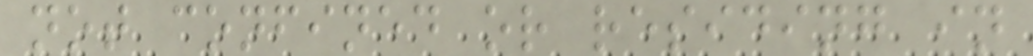not confined or residing in
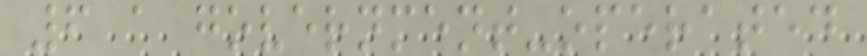6 a government-operated
